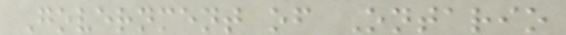Government of Ontario
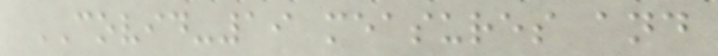COVID-19 measures and
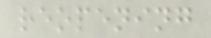reopening
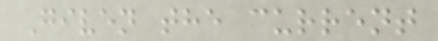Given the current
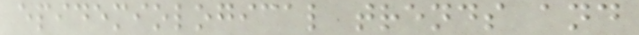epidemiological trends and
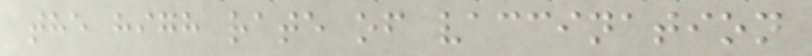the high rate of vaccination
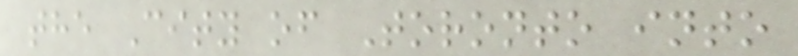the City of Toronto into
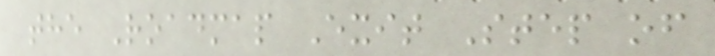the Roadmap Exit Step of
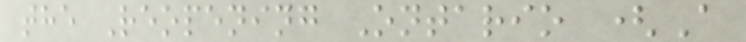the Reopening Ontario (A
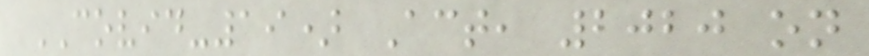COVID-19) Act, 2020 on
